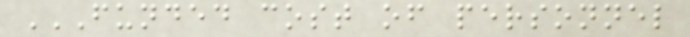FUNDED COST OF PERSONNEL
